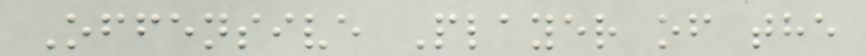Offensive Player of the
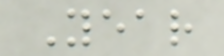Year
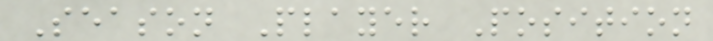Season Player Position
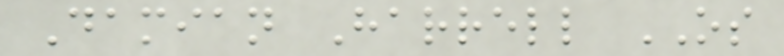Damian Harrell OS
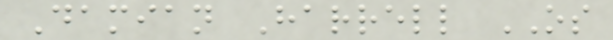Damian Harrell OS
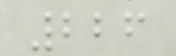226
